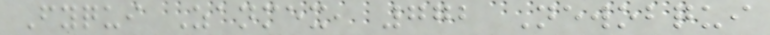Fyqui Zanmex, 772 Newobqui
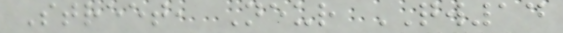Street, Neur QW14
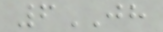6JH
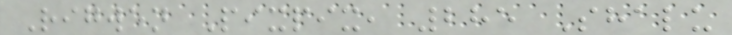Rigwen Pixpix, 285 Shalu
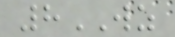8WZ
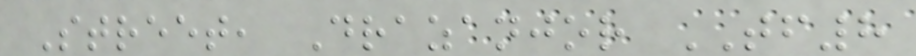Street, Drazanjor TF8
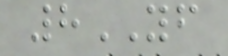8YF
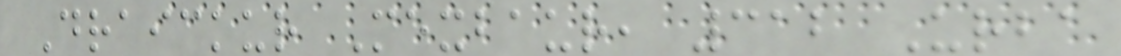Draickur Mexbaur, 312 Urba
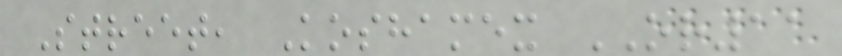Street, Koshamex OR11
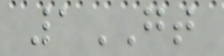1GT
